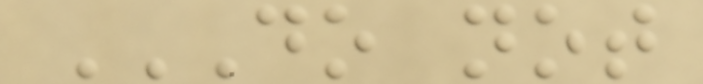DO NOT
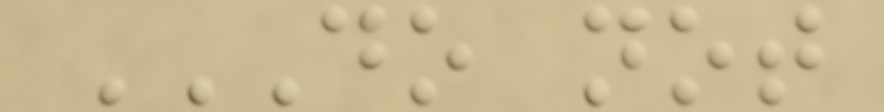DO NOT
